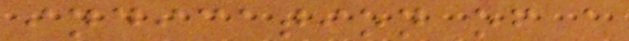indication of a
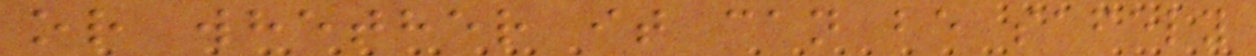or whether it can be safely
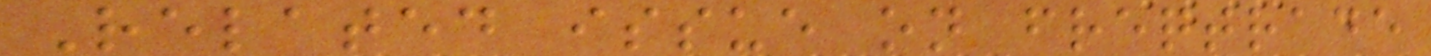Related issue on freqtrade
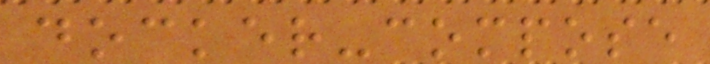docker-compose
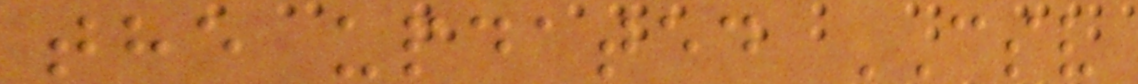the updated CSV
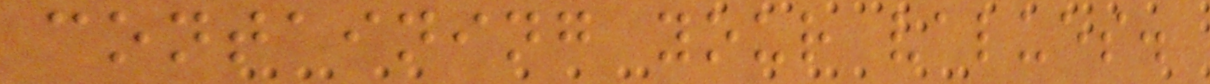containing your values.
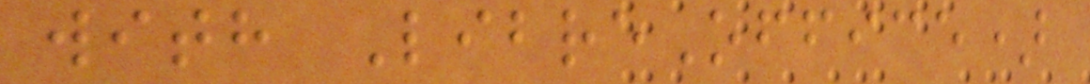with LibreOffice)
